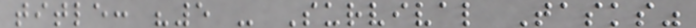title: "5 - Survival Tasks"
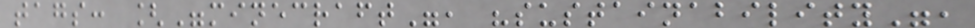tags: ["minecraft", "sustainability",
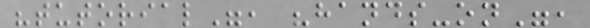"tutorial", "hands-on",
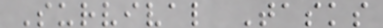Survival Tasks
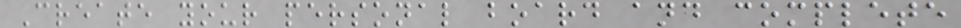Create your personal board and complete
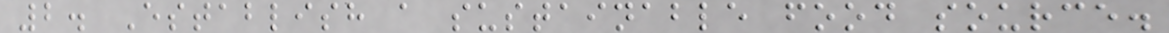2. Establish a sustainable food source.
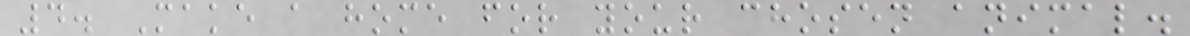4. Make a home for your chosen animal.
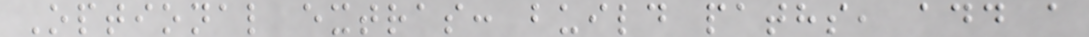Optional extras: build paths, add a
